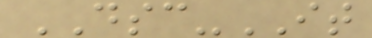DSC-IT
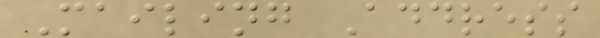Mailing Address
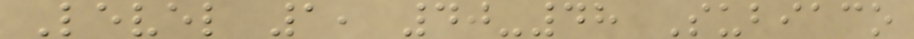Level 1, 40-48 Subiaco
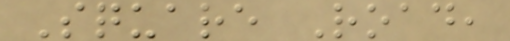Square Road,
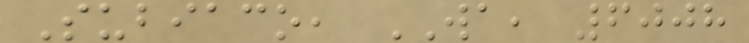Subiaco, WA, 6008
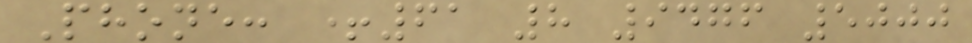Phone: +61 8 9476 5000
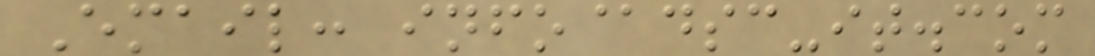Email: info@dsc-it.com
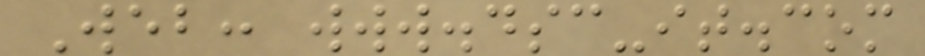Web: www.dsc-it.com
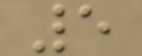5
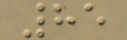85
